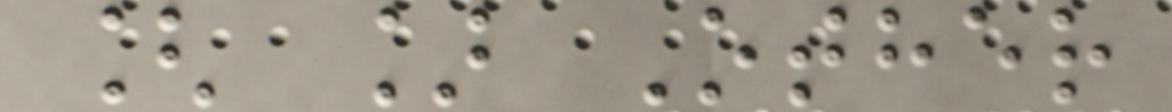[ ] Other
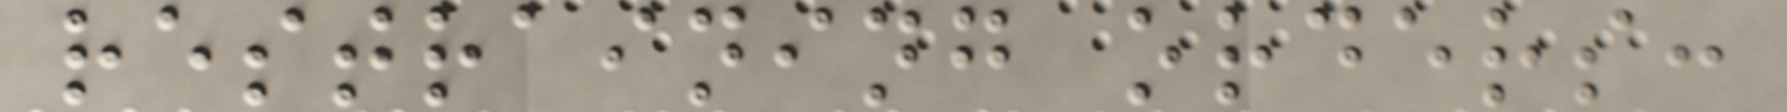restraining orders:
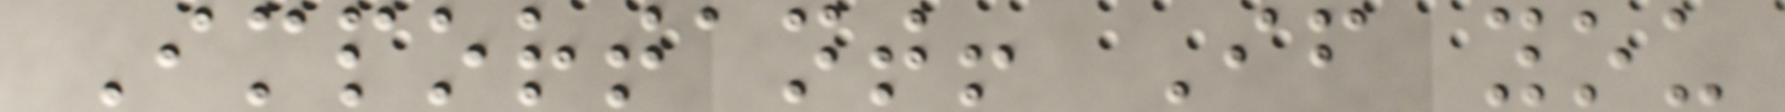Important! If you
